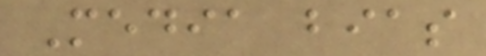Media bias
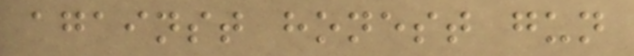against honest gun
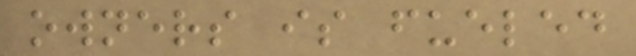owners is fueled
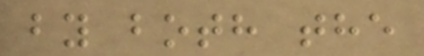by both the
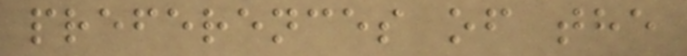preferences of the
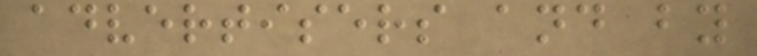advertisers and by
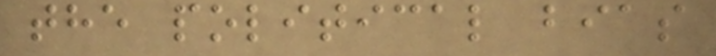the political bias
